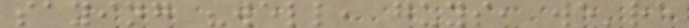saying "well, guys, we're
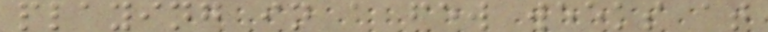playing in a few weeks at
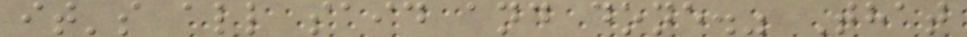it's all said and done." That
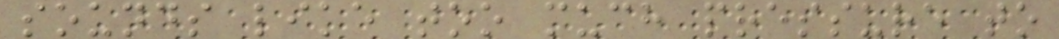sounds like too much pressure to
